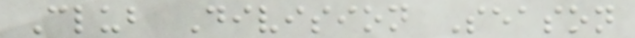Club Division Season
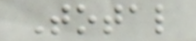Total
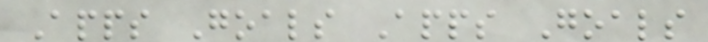Apps Goals Apps Goals
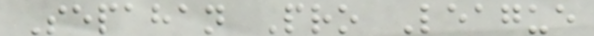Sepahan Pro League
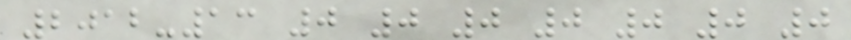2012-13 0 0 0 0 0 0 0
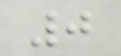0
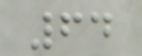64
